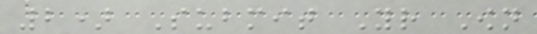2) Submit Your Own
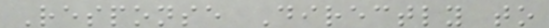Response Directly to
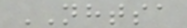NHTSA
